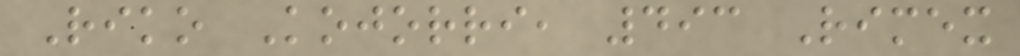Riko Kojorri, 493 Rimex
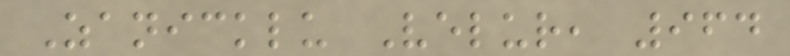Zanicklu Velur, 964
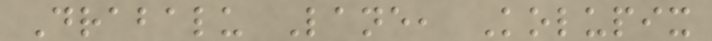Drabalu Lane, Kolupix
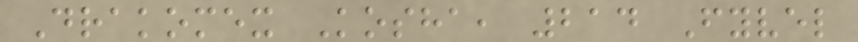Drakomex Kosha, 214 Fyvel
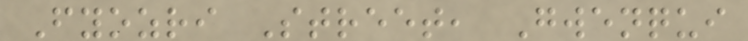Fyozri Street, Gwenqui
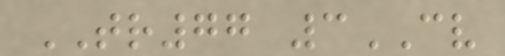TR77 3CV
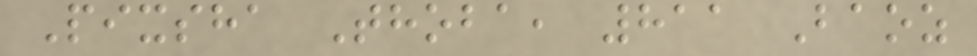Pixsha Thoba, 811 Baoz
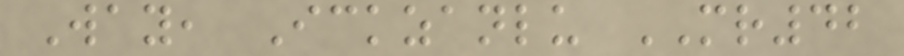Way, Ickzanlu MR42
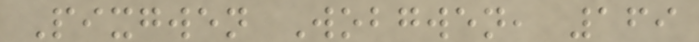Pixgwen Wobgwen, 169
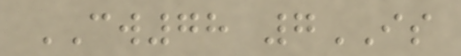CW78 7IS
